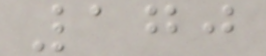170
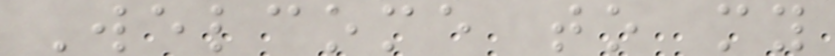Welcome to my
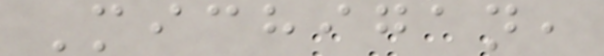Michigan,
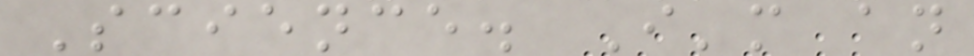Science. I'm an
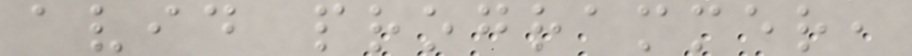avid programmer,
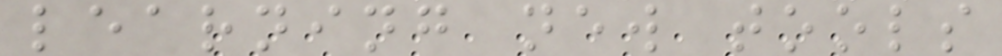learning new tools
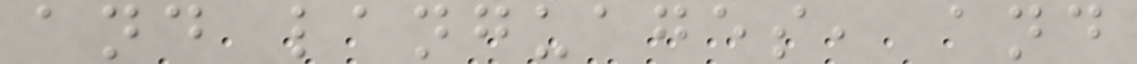and languages, and
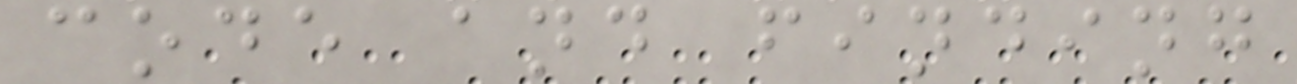code and finding
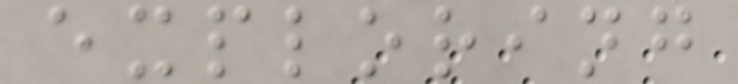exploring
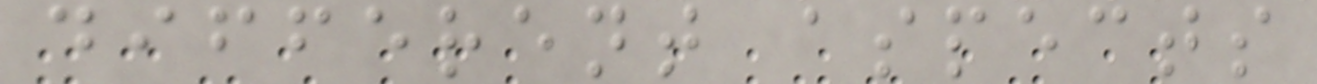different aspects
